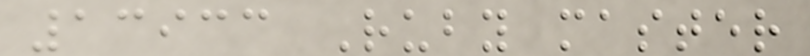13933 Ruby master
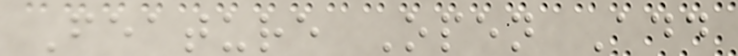Feature Open Add
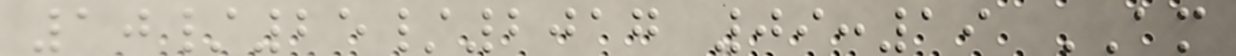10/25/2017 09:19 AM
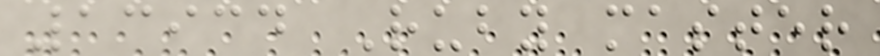13934 Ruby master
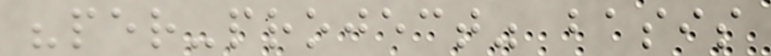"per-project" basis
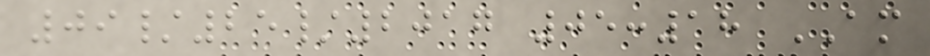09/25/2017 05:18 AM
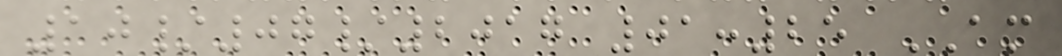10/07/2017 01:25 AM
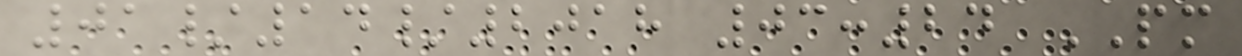01/14/2018 03:24 PM
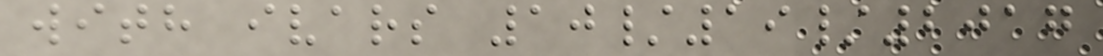with ivars 10/19/2017
